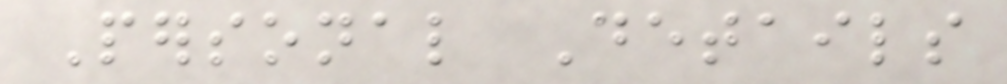Personal Details
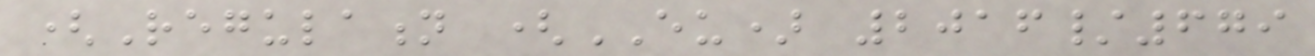(Regulation (EU) 2016/679
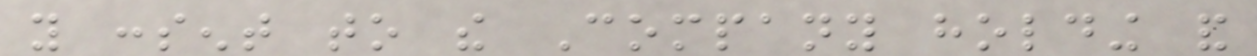you consent to the Company holding and
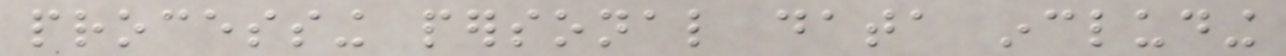processing personal data including
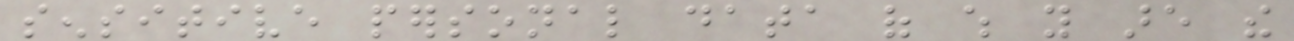sensitive personal data of which you are the
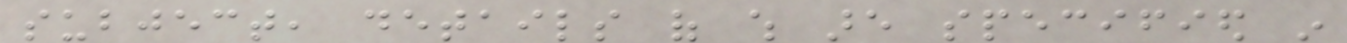subject, details of which are specified in
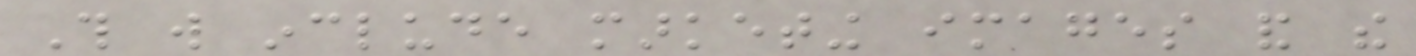This will include marketing images and the
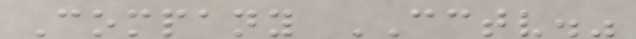Company CCTV."
